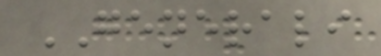GENERALI
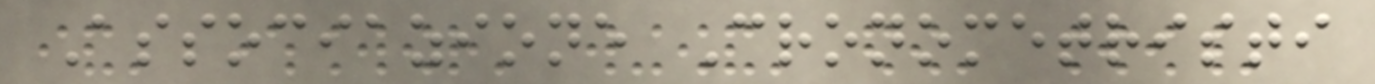Associazione Cronometristi
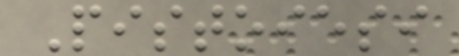Pistoiesi
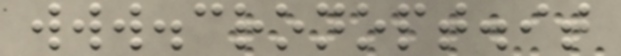www.cronopt.it
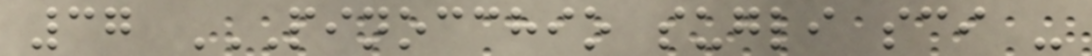37 PINOCCHIO SUGLI SCI -
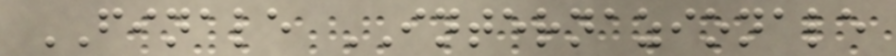FINALE INTERNAZIONALE
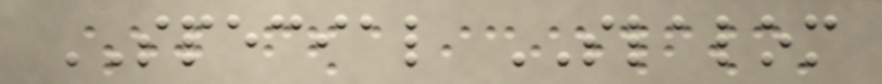SPECIAL SLALOM
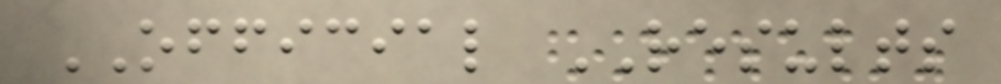OFFICIAL RESULTS
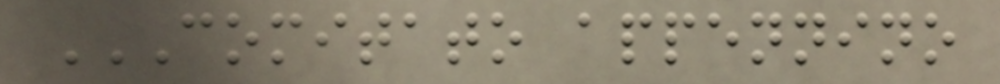COMITATO APPENNINO
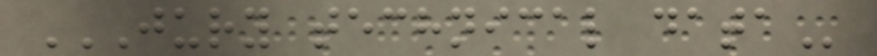JURY TECHNICAL DATA
